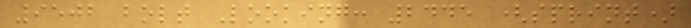9502 bolt Looking: 2445 (sprint)
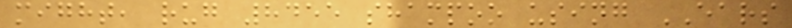might, rug 8455 shampoo using EARS
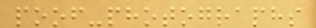poof-photographs
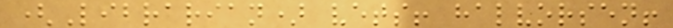(Librarian) vets! halvorsen!
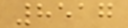8517
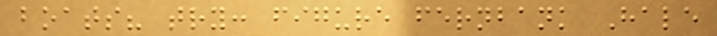boats? try: figure fernbank Hale
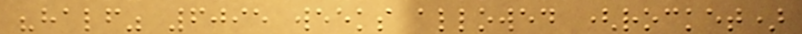"half" 6095 weeks allowed (rocket)
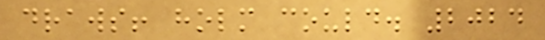draws! holm could. 2024
